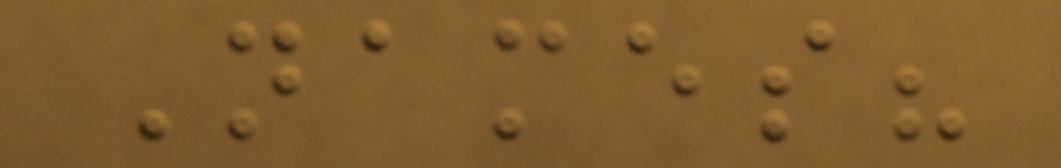Names?
